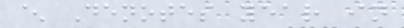^ Denotes year in
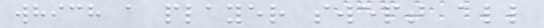which a player swept all
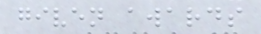given awards
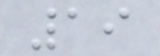19
